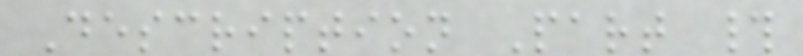Description Part #
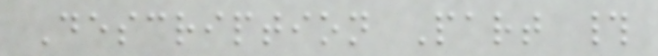Description Part #
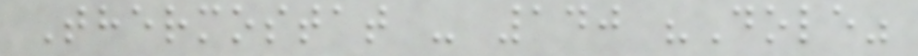Thermostat - 140 "Dole"
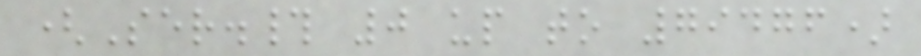(Ser.# 0 up to 79476)
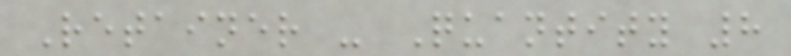Retainer - Quantity 8
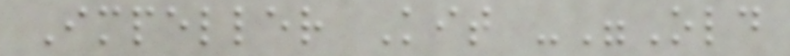Impeller Kit -"Old
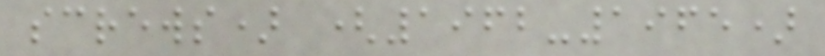screws) (1962-1965)
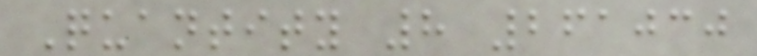Quantity 8 261030
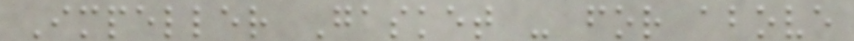Impeller Gasket - for above
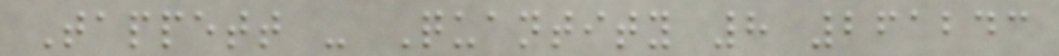Tappett - Quantity 8 261243
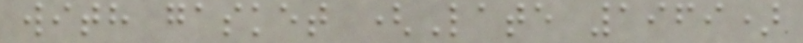with gasket (Late 1969)
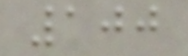100
